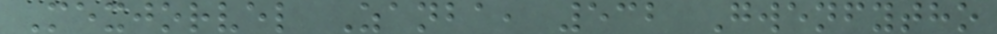Mexjorvel Zanba, 532 Gwenfytho
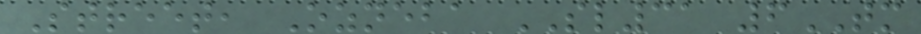Street, Ozneba SL31 6TM
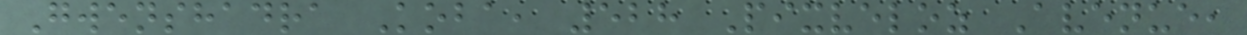Gwenshadra Koba, 528 Pixveloz Avenue,
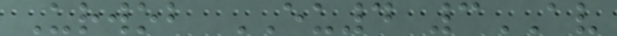Urwob EU4 3AV
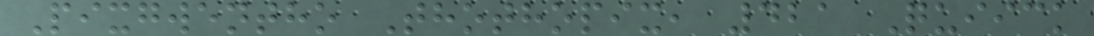Pixgwentho Thothopix, 421 Quiick
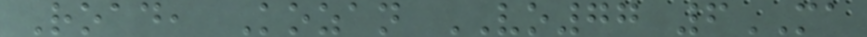Road, Kozan VO77 6MA
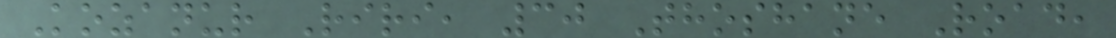Kozanur Riri, 30 Thoshane Road,
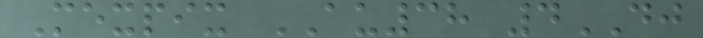Mexpix AU38 4DJ
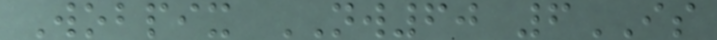Wobpix NW60 6IS
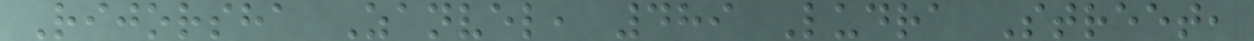Rijorsha Zanvel, 489 Ludra Street,
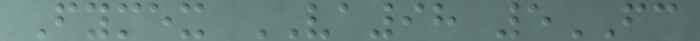Fymex VA98 5FC
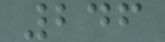246
